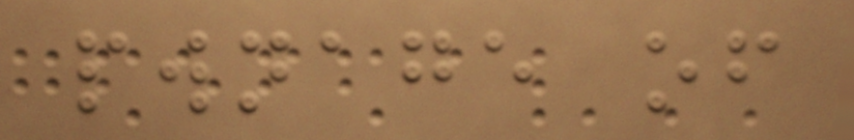pwnage of
